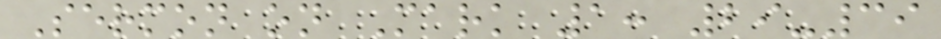Sermon on Mark 1: 29-39
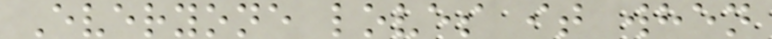Everyone loves it when
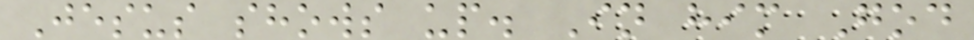Jesus shows up. In him God
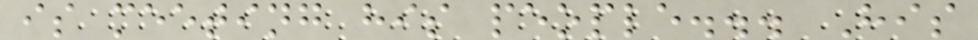is meeting his people... His
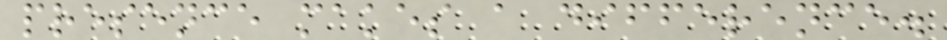presence makes a difference.
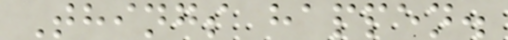Things happen.
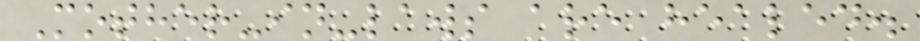Mother-in-laws are healed.
